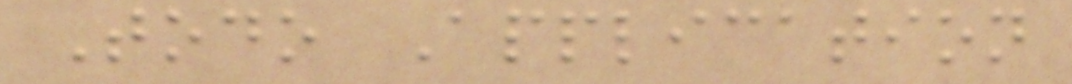Todo Application
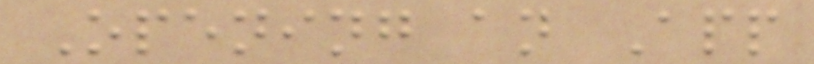Opening an App
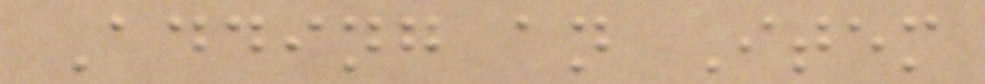Adding an Item
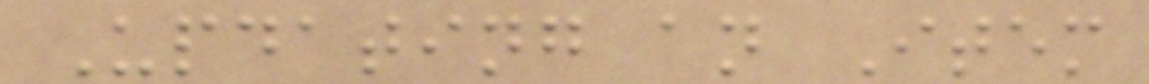Updating an Item
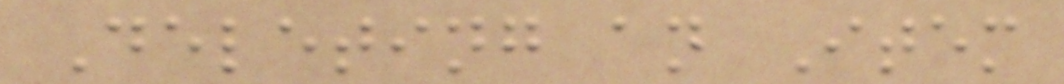Deleting an Item
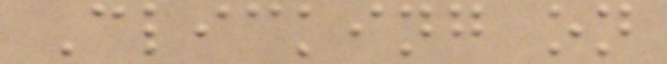Clicking on
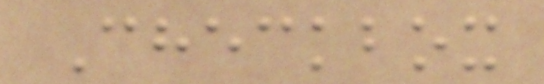Checkbox
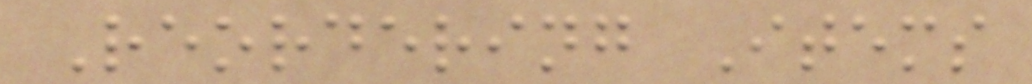Reordering Items
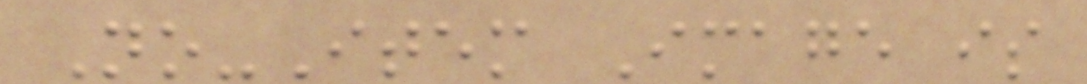No-Item Image is
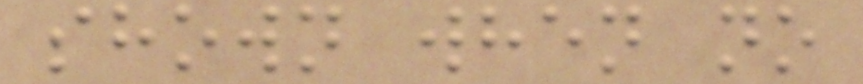shown when no
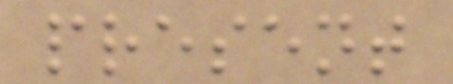present
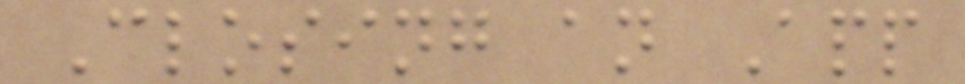Closing an App
